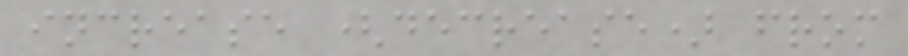increase (decrease) from
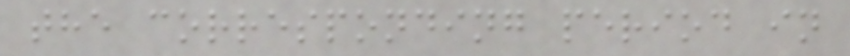the corresponding period in
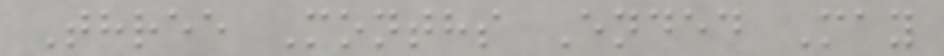Three Months Ended May
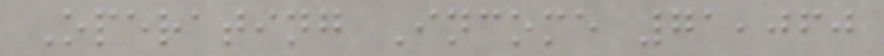Operating Income 71,060
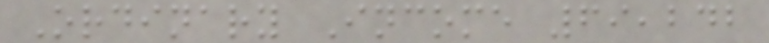Ordinary Income 69,242
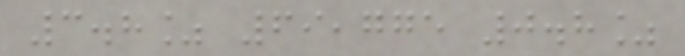3.8% 69,775 0.8%
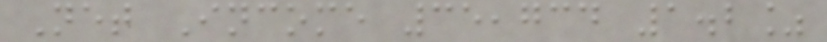Net Income 35,734 1.2%
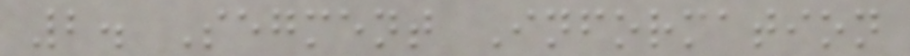2. Segment Information
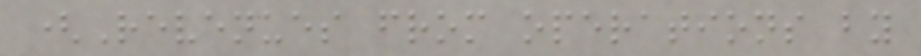(Revenues from operations by
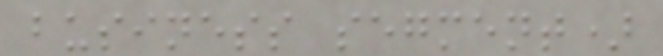business segment)
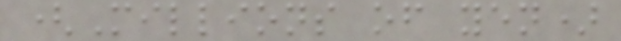(Millions of yen)
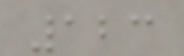123
